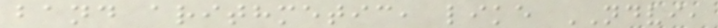band arithmetic, like NDVI,
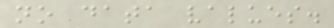no data values.
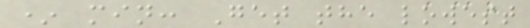* min: Get the lowest
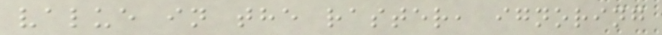value in the raster, ignoring
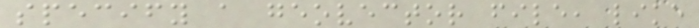specify a geovector file, like
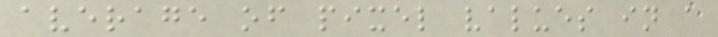average of pixel values in a
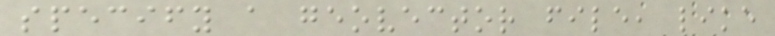specify a geovector file, like
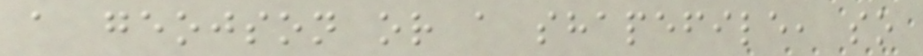a geojson or a shapefile, so
